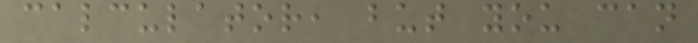calculator, but you can
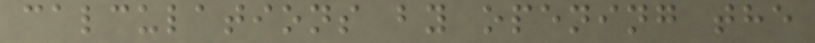calculations by opening the
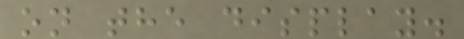on the display.
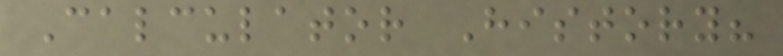Calculator History?
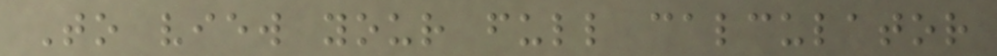To view your full calculator
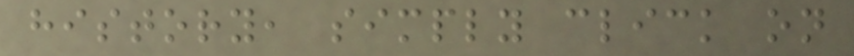history, simply click on
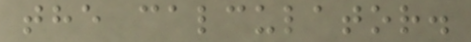the calculator.
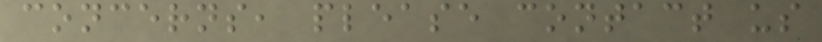concerns, please contact us
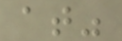at"
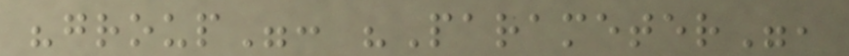"group": "Parameter",
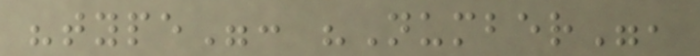"type": "Number",
